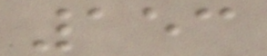153
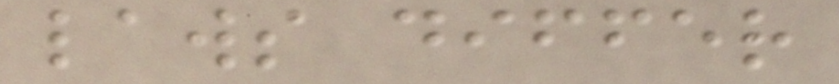laws differ
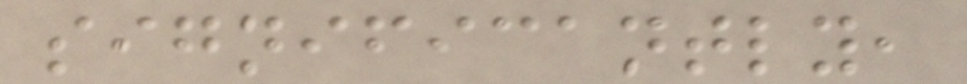significantly,
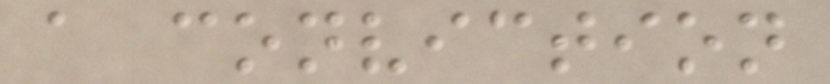a conviction
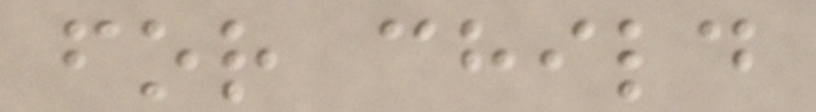for child
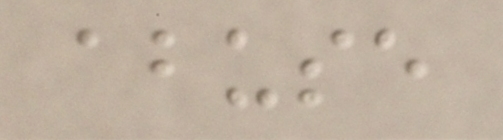abuse
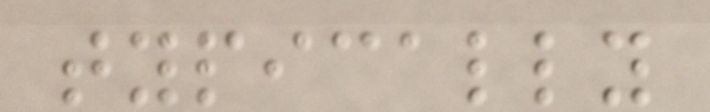typically
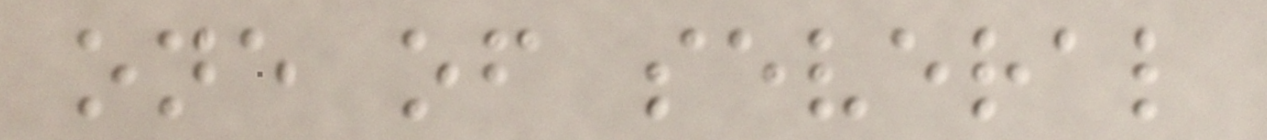one of several
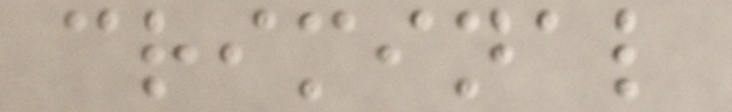criminal
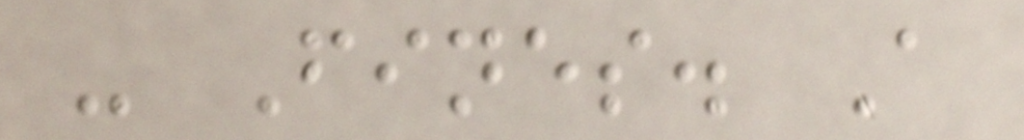- Fines. A
